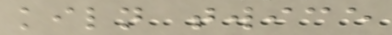kiln twice
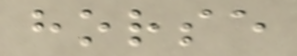horse
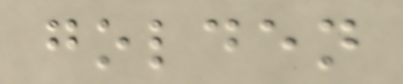golden
